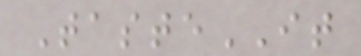TasteIT
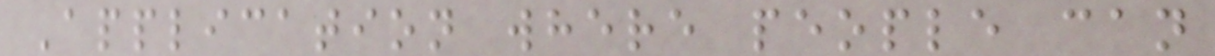Application where people can
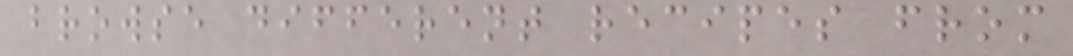browse different recipes from
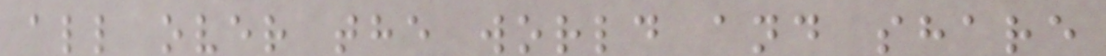all over the world and share
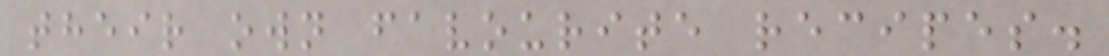their own favourite recipes.
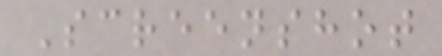Screenshot
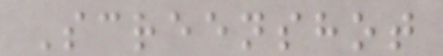Screenshot
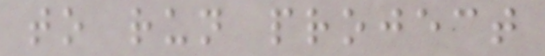to run project
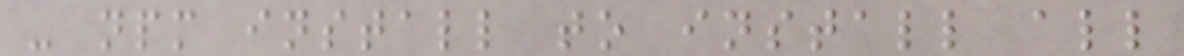- npm install to install all
